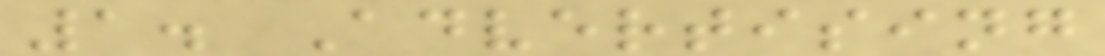1. Advertising
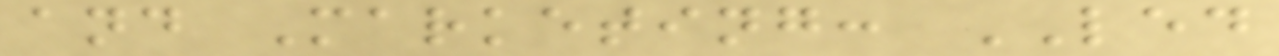and Marketing: LED
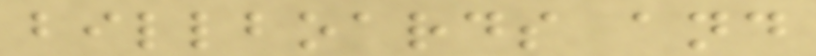billboards and
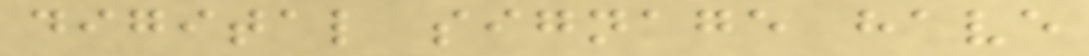digital signage have
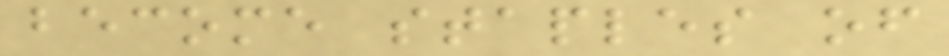become staples of
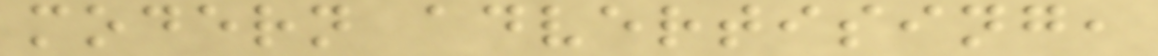modern advertising,
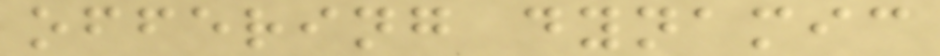offering dynamic
